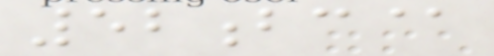52bc@
